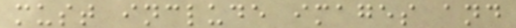must include images and
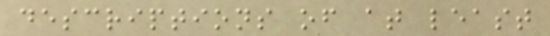descriptions of at least
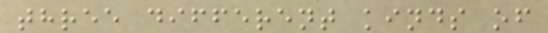three different kinds of
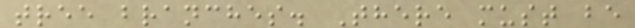tree branches. There must be
